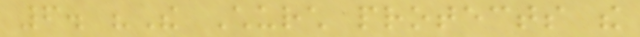6. "The Church protects the
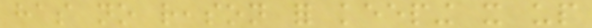has no reason for keeping it up
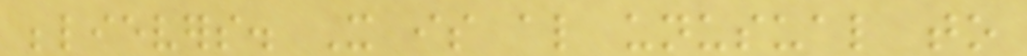believers. It is also unusual to
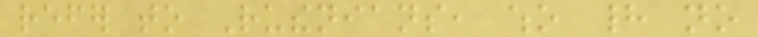refer to Ruthenians, who had no
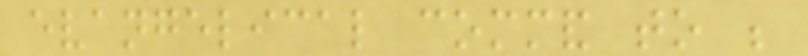evangelical command to be
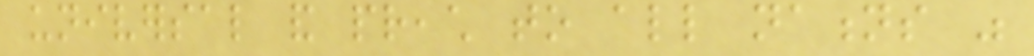universal and preach to all nations was
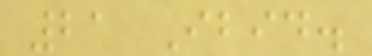21 Ibid.
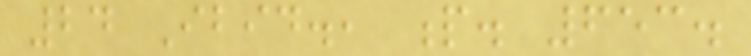24 Ibid., p. 653.
